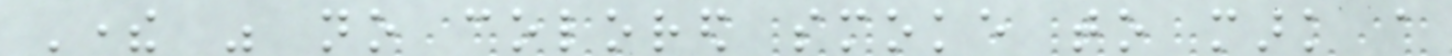There was no colored smoke to mark a
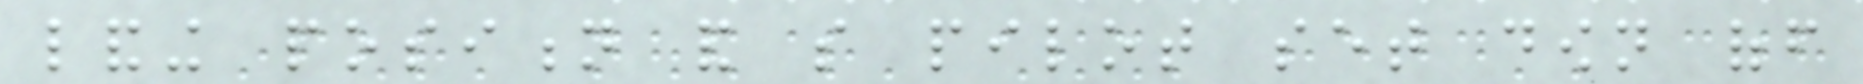landing position and so pilot set down off
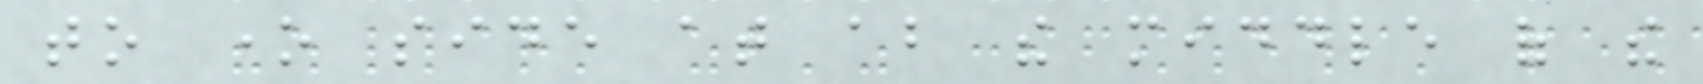to one side at about the middle of the
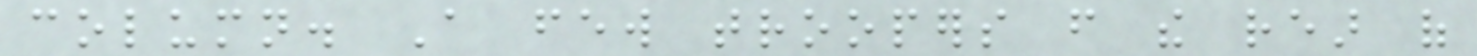column. A few troopers from the rear of
